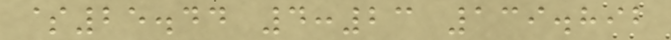$25.44 4:23 139.892
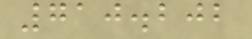710.202
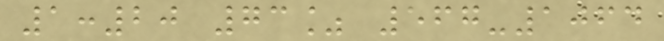1:20 73% 567-1064
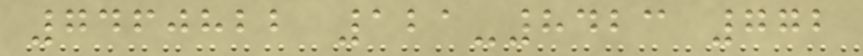7460822 121-8423 772
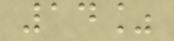14%
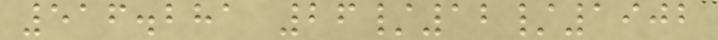516.281 26/12/1902
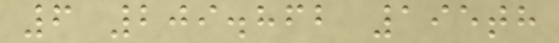6 209.862 195th
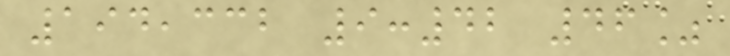194,332 9:42 46%
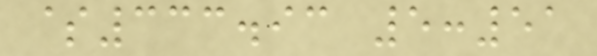$333.93 5:51
